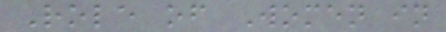Role of Women in
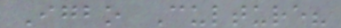Igbo Culture?
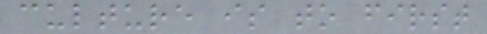culture is to first
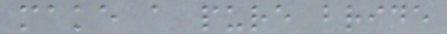make a pure bride
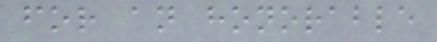for an honorable
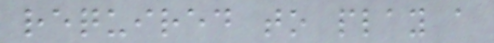required to play a
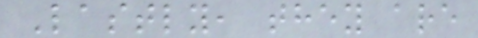Lastly, they are
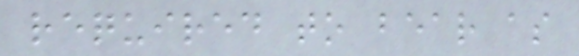required to bear as
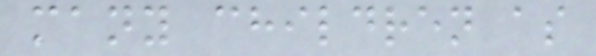many children as
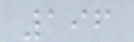196
